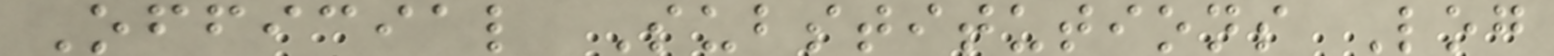Official Substitutions Log
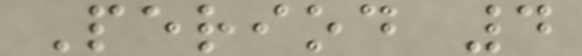Period 4
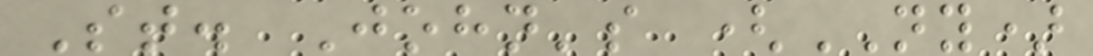St. John's (NY)
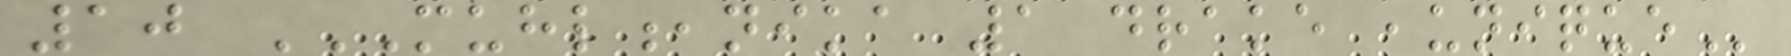10 MUHL,NIKA 1 DRAKE ,UNIQUE
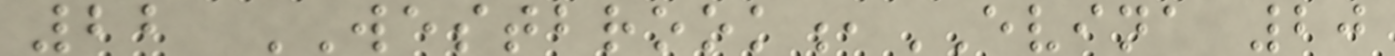22 WESTBROOK,EVINA 20
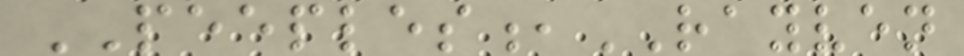PEEPLES,RAYVEN
